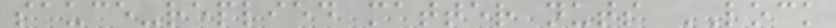sauce-replied matter nuts LOCK
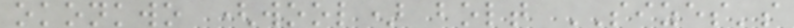okonkwo (wool) bolt SIZES's
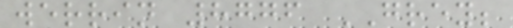werrin 8776 GREY;
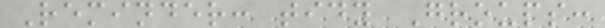Reminder: tidy Groups:
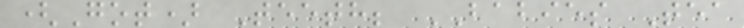(Got) Teeth; BABIES Tea
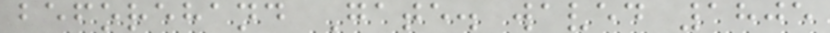beforehand Gate. waved 1805
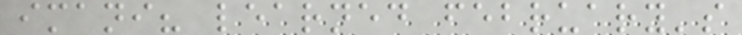imani? learned february's
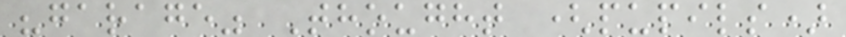"garage" Thought (pupils)
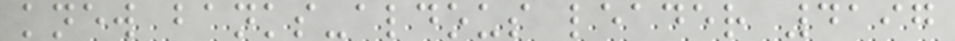knew banks-aldous leader 4197
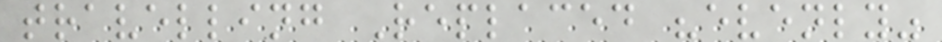travelling Replaced "evenly"
